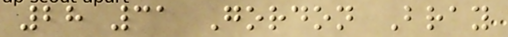28 31 Gordon Bray
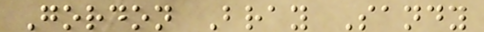Gordon Bray Sandy
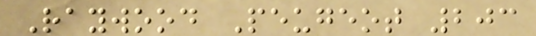Raywood Peugeot 203
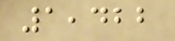1,422
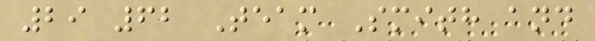29 62 Team Smith and
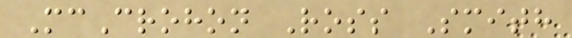McCrohon Ross Smith
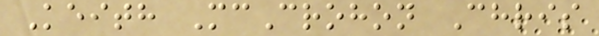Keith McCrohon Chris
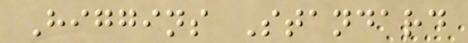Higgins Standard
